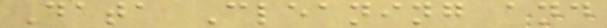Data Cleaning and
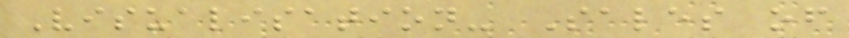Visualisation- Sales of
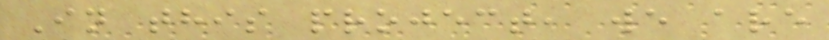In this project, we are
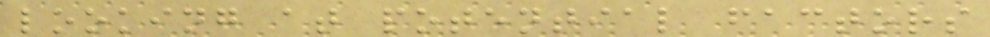looking at potential factors
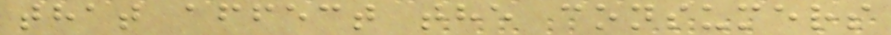that affect the consumers
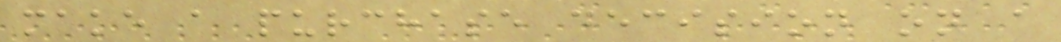make a purchase decision on a
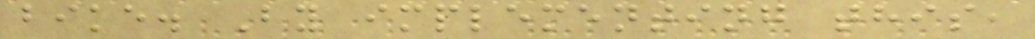bike. By implementing this,
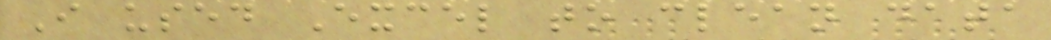I used Excel to clean data
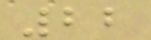22
